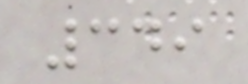349
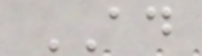AD
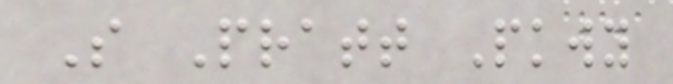S Pratt Pkwy
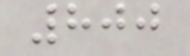800
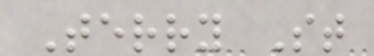Terry St
